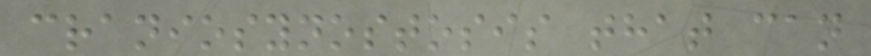craniosynostosis that can
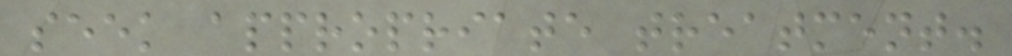seek appropriate treatment.
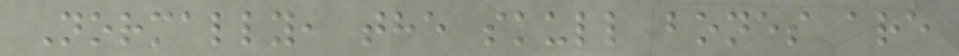Normally, the skull bones are
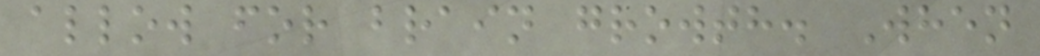allow for brain growth. When
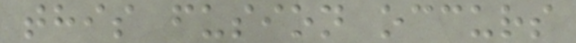this fusion occurs
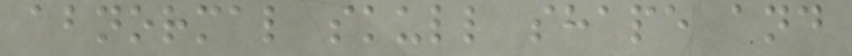abnormal skull shape and
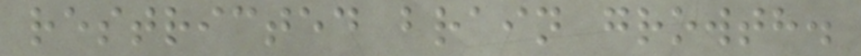restricted brain growth.
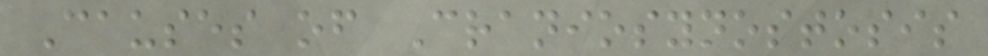Causes of Craniosynostosis
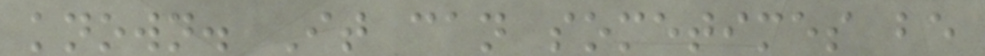known. It can sometimes be
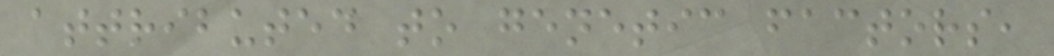attributed to genetic factors,
